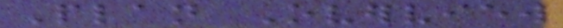Plan Overview
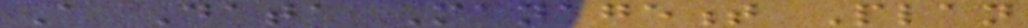A Data Management Plan
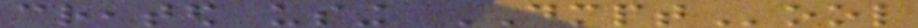created using DMPTool
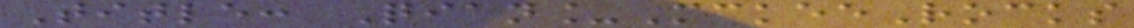Title: Qian_MckeeRocks
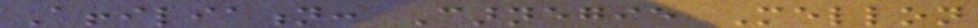Affiliation: Carnegie Mellon
